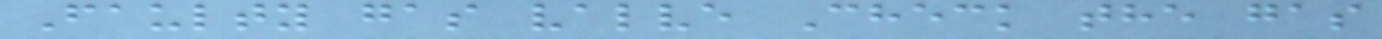Faulty gas valve Check the gas
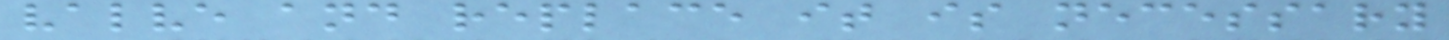valve and replace it is necessary
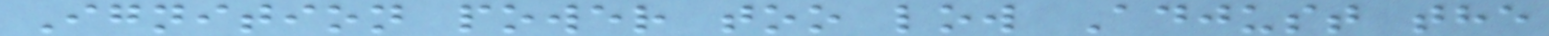Ignition power too low Adjust the
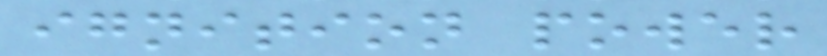ignition power
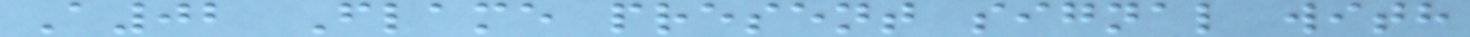A02 Flame present signal with
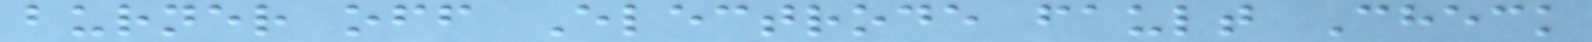burner off Electrode fault Check
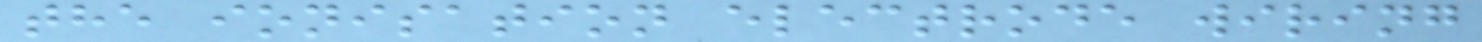the ionisation electrode wiring
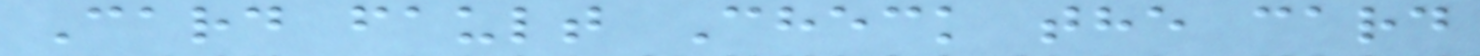Card fault Check the card
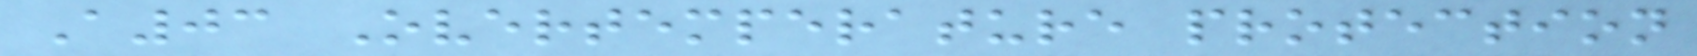A03 Overtemperature protection
